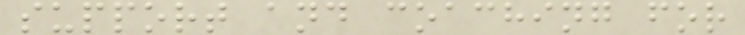support and coaching for
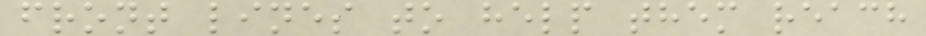front lines to help them reach
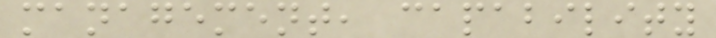management, capability
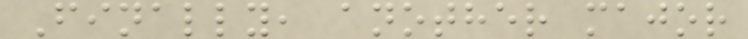Finally, another major
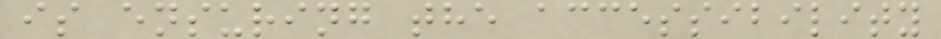is ensuring the accessibility
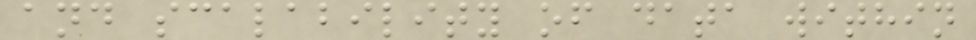and scalability of data within
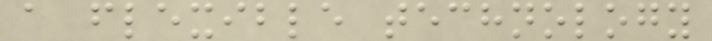a flexible technology
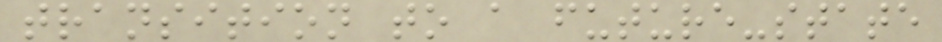transition to a future-state
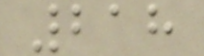218
